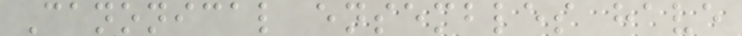Canonical ensembles have
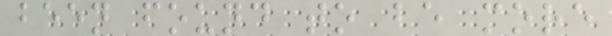been found to be more
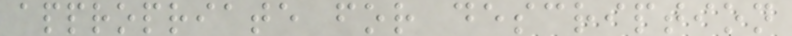appropriate for description
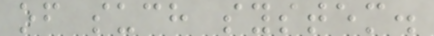of such system.
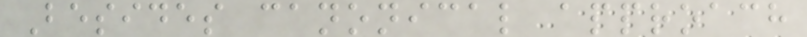Besides canonical approach
